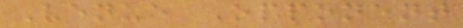Venue Opponent
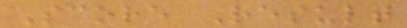Score Result
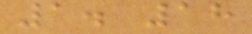1. 18
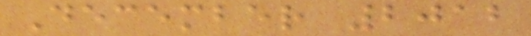December 2012
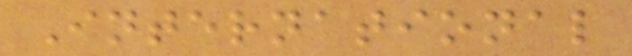International
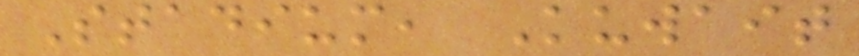Stadium, Kuwait
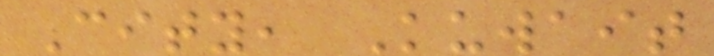City, Kuwait
